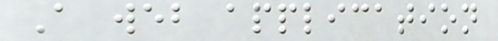A web application
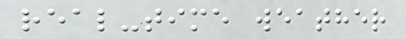real-time weather
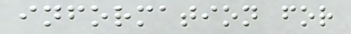information for
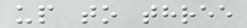up to three
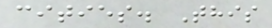cities. This
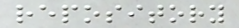repository
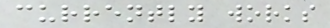currently works
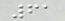61
